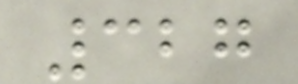327
